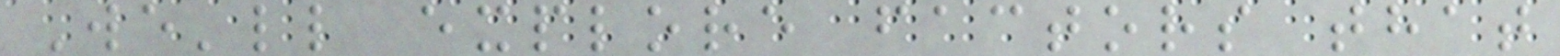We'll explore factors that
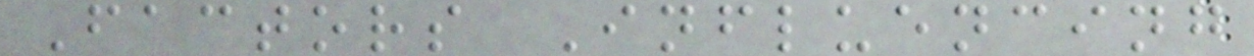Factors Influencing
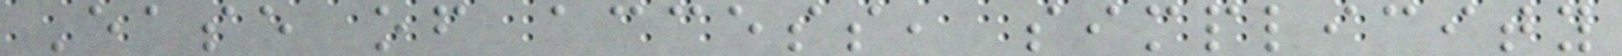Ease of access, simplicity
